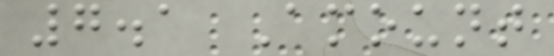7.1 Amount
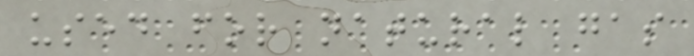used for natural gas
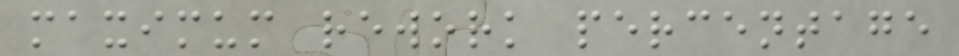maximum rework percentage
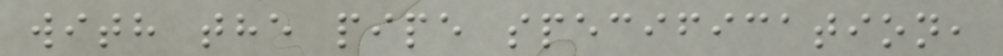with the pipe specification,
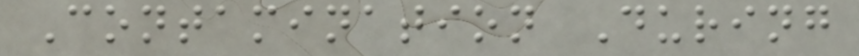Contamination During
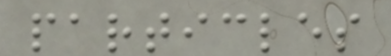particles
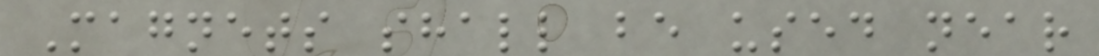Magnets shall be used near
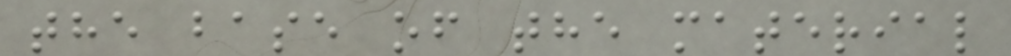the base of the material
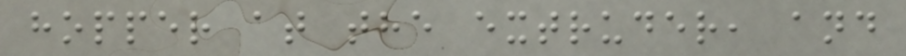hopper at the extruder, and
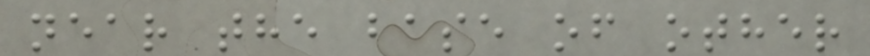near the base of other
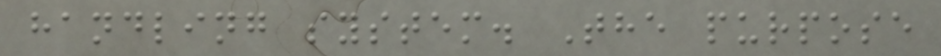handling system. The purpose
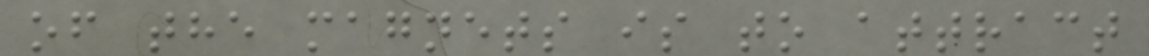of the magnets is to attract
